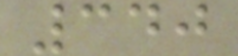340
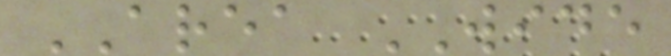AREA WIDE
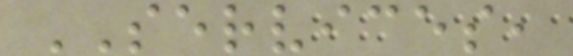SERVICES,
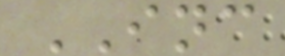INC
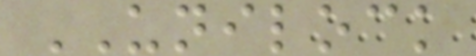UNILOCK
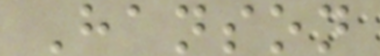Hanson
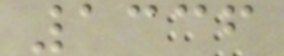1336
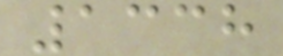1338
